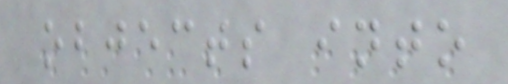objects into
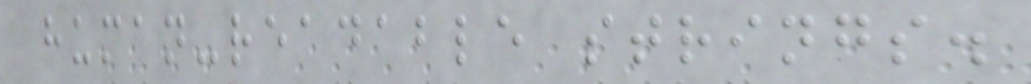human-readable strings.
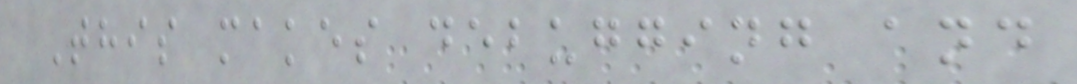This makes debugging and
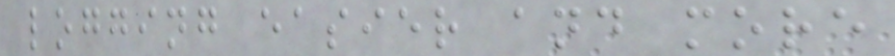logging easier and more
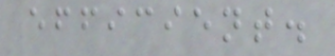efficient.
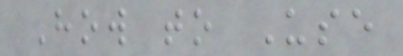How to Use
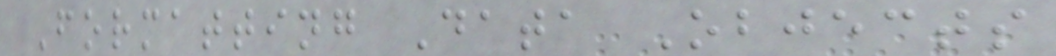Formatting Data Objects
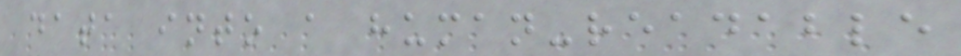data into a human-readable
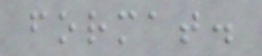format.
